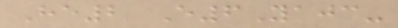He2 E6Yajc-
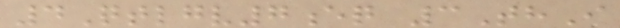4Qtlgv7eq 3ThI
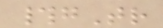#gTr
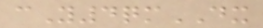cY4qmDX
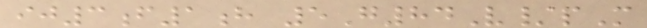ij3f1h 5G84V/pM
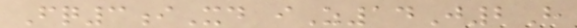Fq3iXd iZ14J2H
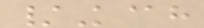/K@h
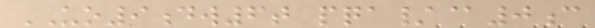UO9dw6t pqa/@0c
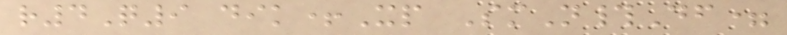r4Q9 dik+Xp SmN#Df=
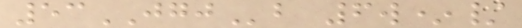53JGJb 6w*/
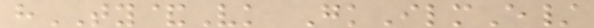hTY&Vk GkIlmE/
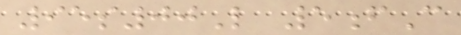95s00L 5fC
